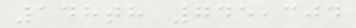148th 745,304
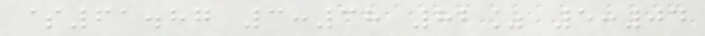$61.87 3:38 82% 5:04
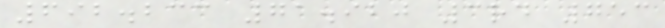692.233 71.920 3rd 753
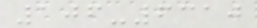106-6310
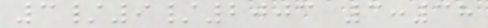3/9/2003 3:38
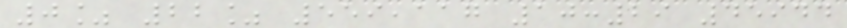0% 22% 559,117 10:29 45944
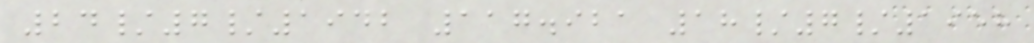24/7/1942 117.921 18/7/1958
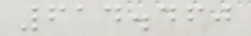614.460
